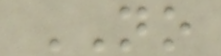NO
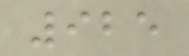925
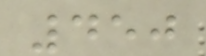450
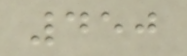450
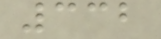332
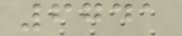6741
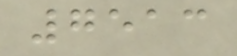7513
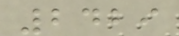2429
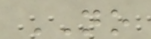NO
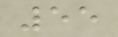55
